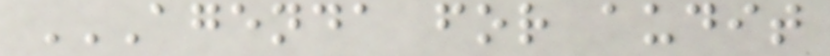AGENDA FOR AUDIT
